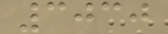3030
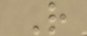R
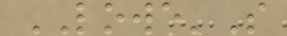LOWE'S
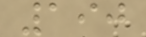190
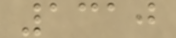1310
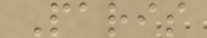Paris
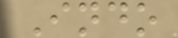Indo
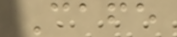Cafe
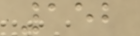152
